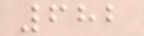682
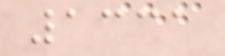1331
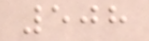508
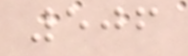506
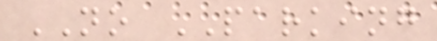NO PARKING
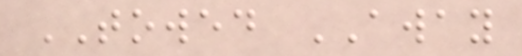TOWED AWAY
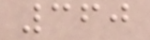360
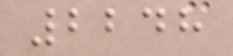2248
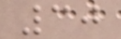30
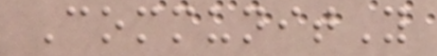CommunitY
